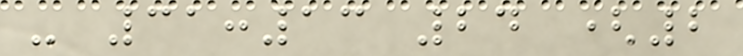- 31:13 24 (2
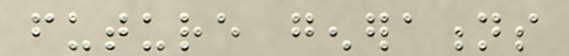future generations
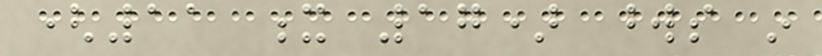(11 x 17) words in
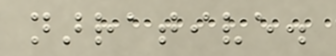narrative.
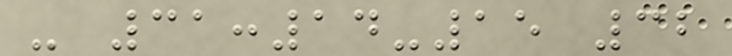- 31:14-15 32
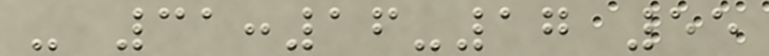- 31:16-17 55
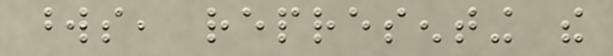words, representing the
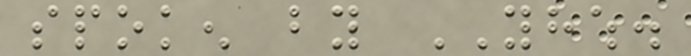spoken by YHWH.
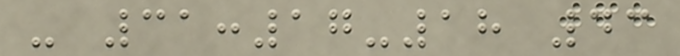- 31:17-18 43
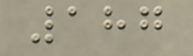187
